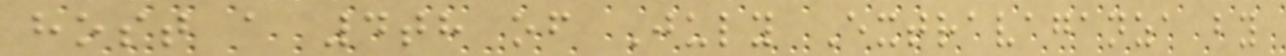host a 4th of July Extravaganza by
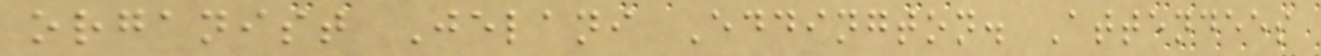organist Jelani Eddington. Attendees
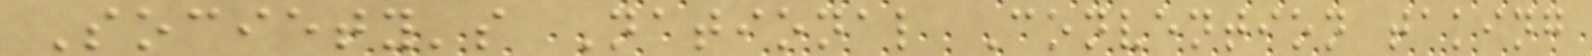Society's National Convention taking
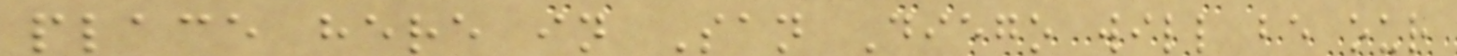place here in San Diego will be our
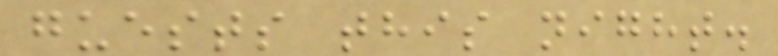guests this night.
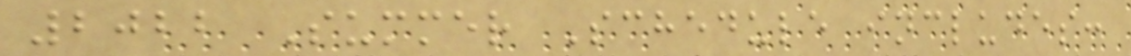2022 Summer Schedule includes:
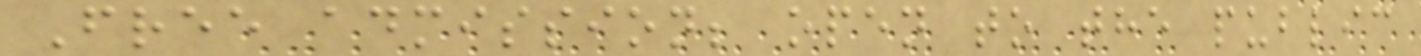Free admission; open to the public
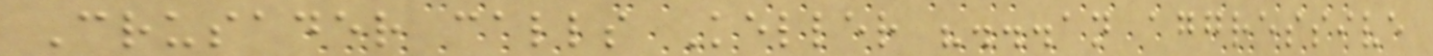Crusader calls Keller "...an aggressive
